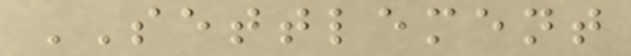SETTLEMENT
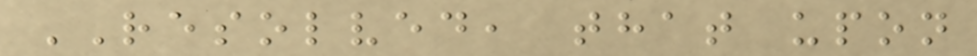RESOLVED, that upon
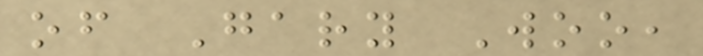of Gary Woo,
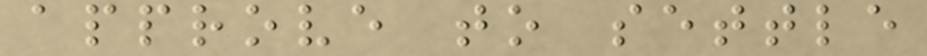approve to settle
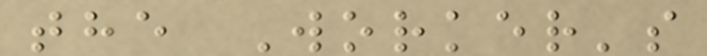the Worker's
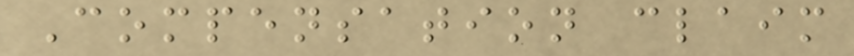Compensation claim
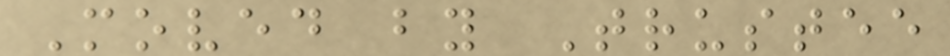Moved by Trustee
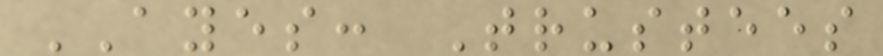AYES: Trustees
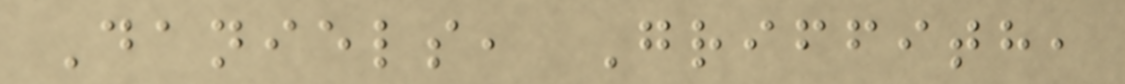Daniels, Griffith,
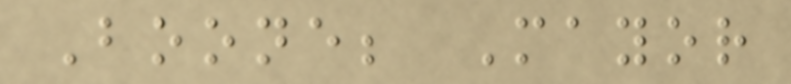Boone; Mayor
